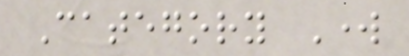Category Work
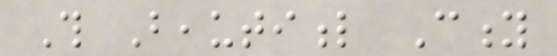This Beautiful City
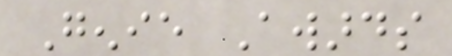Genie Awards
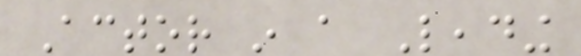Actor in a Leading
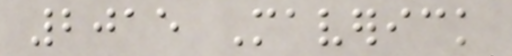2015 Maverick
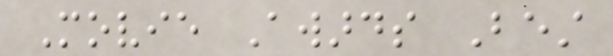Movie Awards Best
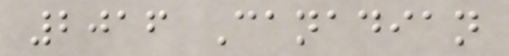2016 Canadian
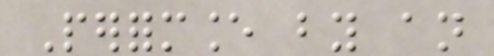Performance by an
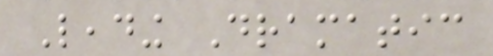Leading Dramatic
